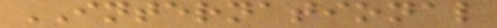INTERNATIONAL
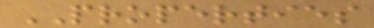PROPERTIES
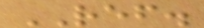REF.
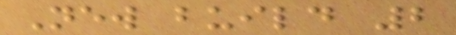New build 2
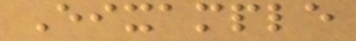Eixample
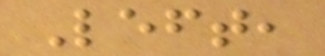Left,
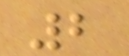2
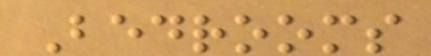Bedrooms
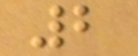2
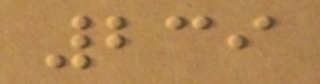239
